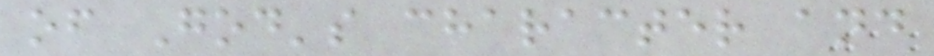of God's character and
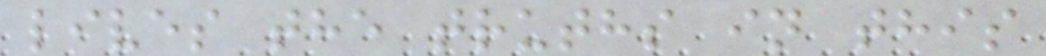lives the truths in this
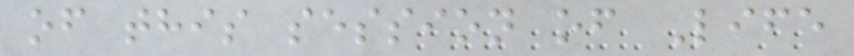of this session of Life
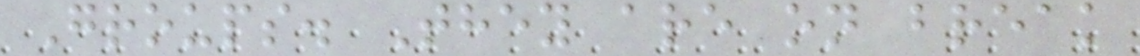Groups. They are on break
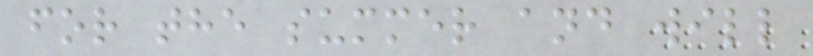for the summer and will
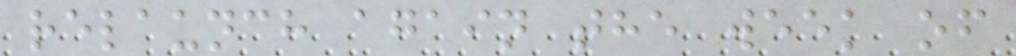relaunch again the week of
